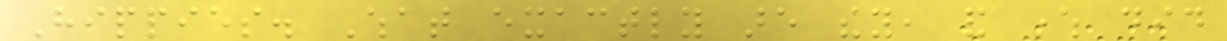Hippies. What exactly are they, and where did
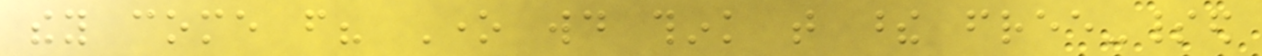they come from? One would think that these free-spirited
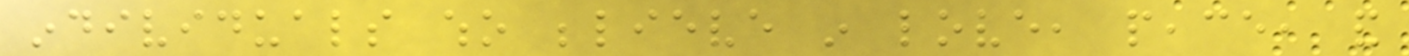individuals who believe in love, peace, and
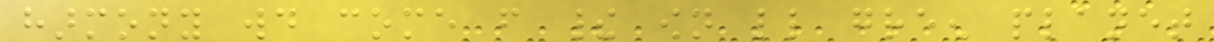harmony would come from their own little green planet
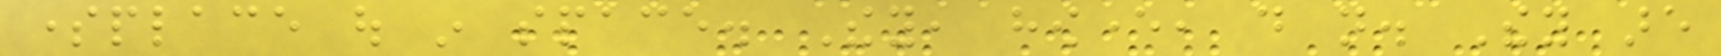someplace out in space. They, however, do not. They are
